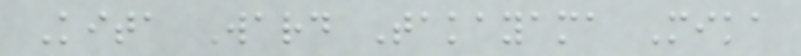Kita Ward Takayama Mika
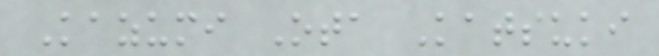Kazumi Ota Katsuki
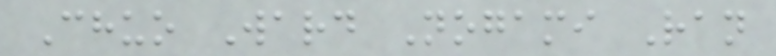Chuo Ward Nogami Ran
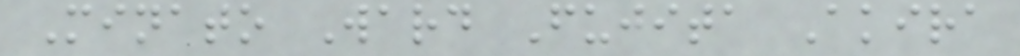Minato Ward Fujita Akira
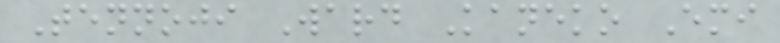Tennoji Ward Kaneko Emi
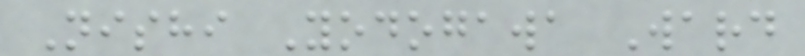Nishi Yodogawa Ward
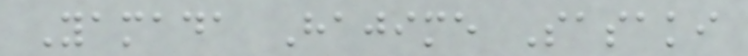Yamada Hajime Sasaki
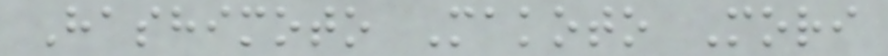Hashimoto Makoto Mori
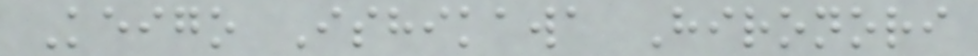Keigo Ishikawa Hironori
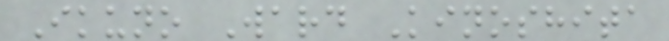Ikuno Ward Kinoshita
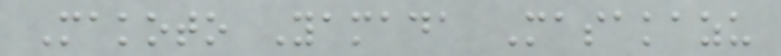Makoto Yamada Masakazu
